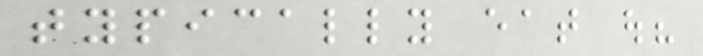typically eat out?
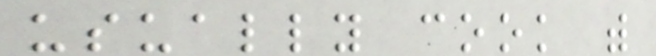usually cook with
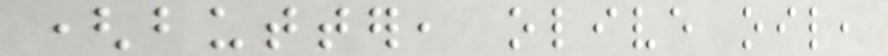(butter, olive oil,
